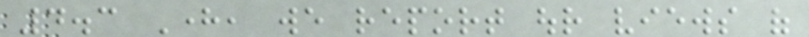4.3 Here, we report our views of
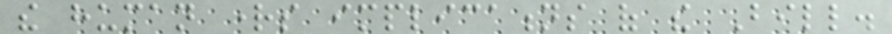the human rights implications of the Bill.
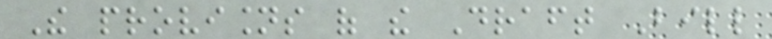The provisions of the Draft Bill
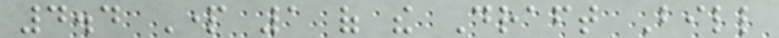4.4 Part 1 of the Draft Bill
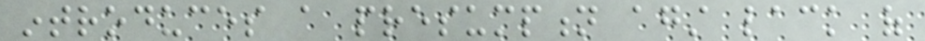introduces a presumption against lack of
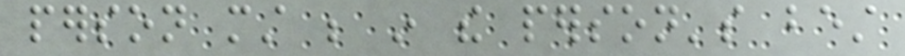person must be in the person's best
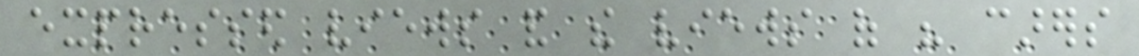expressed views and the views of his carers
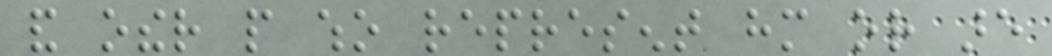and other people who represent him or are
